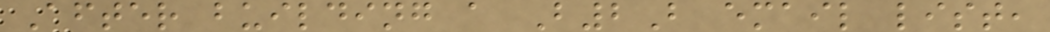After building a B2B email list,
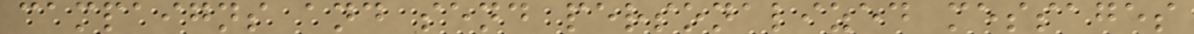campaigns and send personalized messages
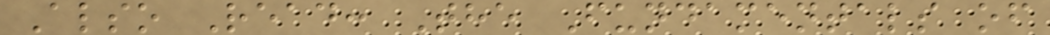Also Read: The Fundamentals of
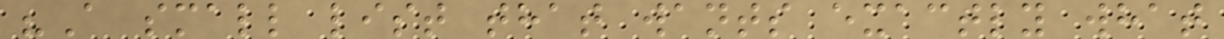"A small list that wants exactly what
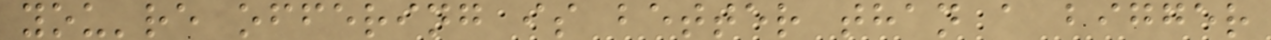you're offering is better than a bigger
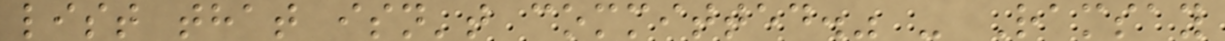list that isn't committed." - Ramsay
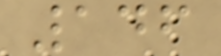146
